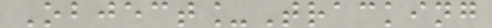Object_Tracking
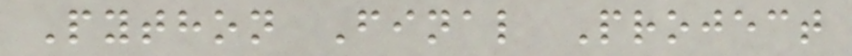Python Final Project
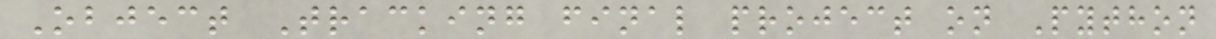Object Tracking final project on Python
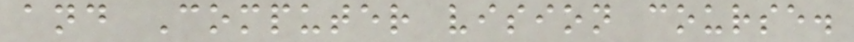and Computer vision course.
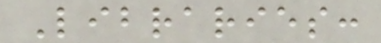Libraries:
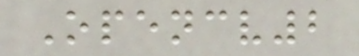Opencv2
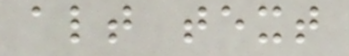alt text
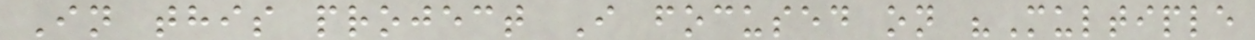In this project I focused on "Multiple
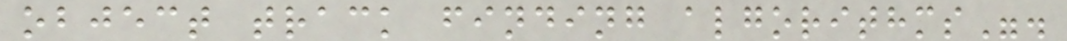object track finding algorithms".
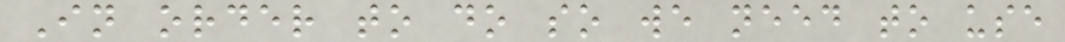In order to do so we need to use
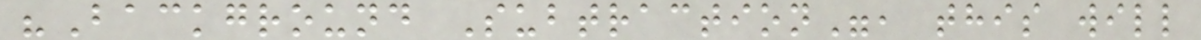"Background Subtraction", this will
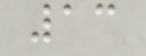13
